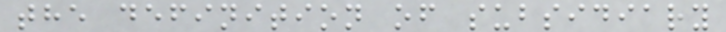the definition of subsidiary
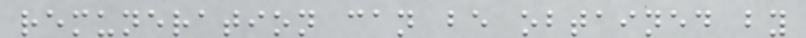remuneration can be obtained by
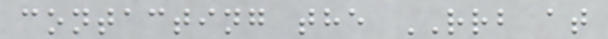contacting the RRB at
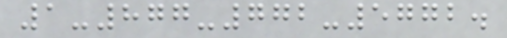1-877-772-5772.
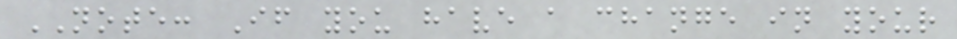NOTE: If you have a change in your
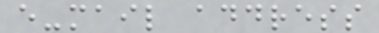e-mail address
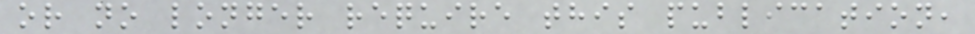or no longer require this publication,
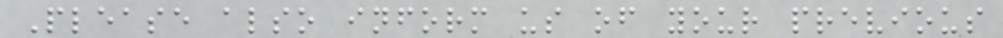Please also inform us of your previous
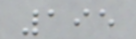195
